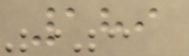189
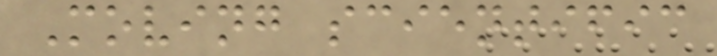Moving scientific
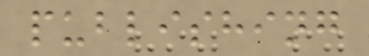publishing
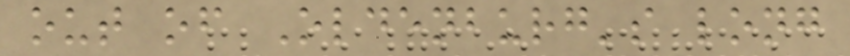out of Oldenburg's long
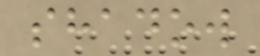shadow
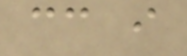cc i
